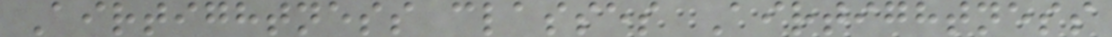Airtightness classes Airtightness
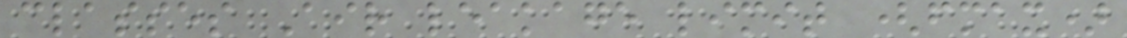classes Air leakage limit (fmax)
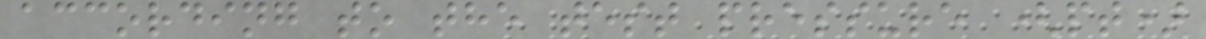according to the test pressure (pt)
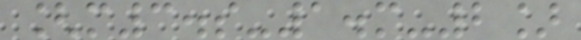[m3.s-1.m-2]
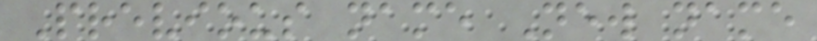Previous name New name
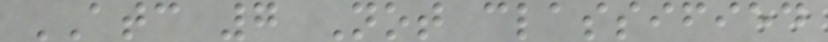ATC 7 Not classified
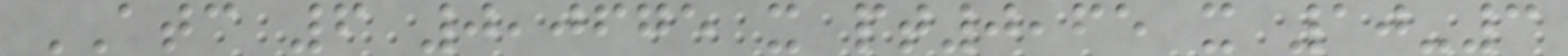ATC 6 0,0675 x pt0,65 x 10-3
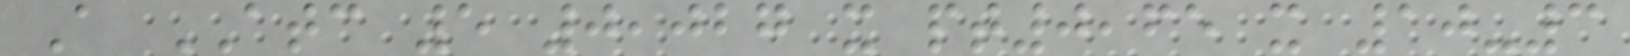A ATC 5 0,027 x pt0,65 x 10-3
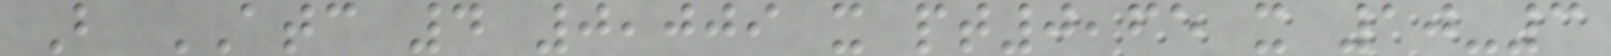B ATC 4 0,009 x pt0,65 x 10-3
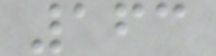163
